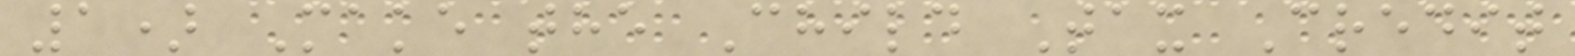1) Make the Child Tax Credit
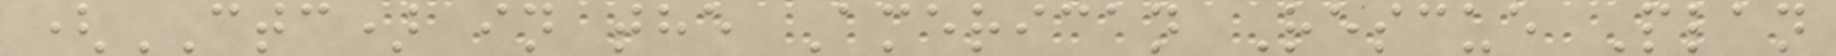(CTC) in the American Rescue Plan
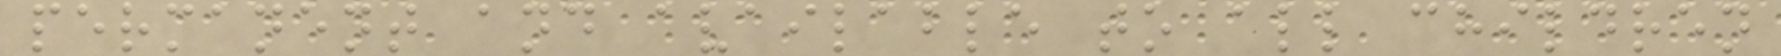permanent and available to all children
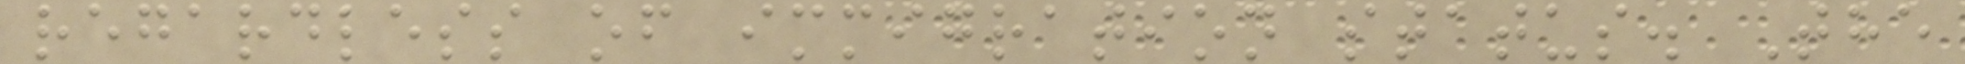regardless of immigration status. The
